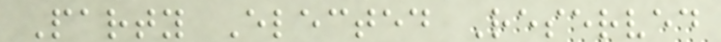Party Elected Reserved
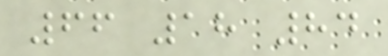66 18 84
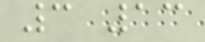3 13
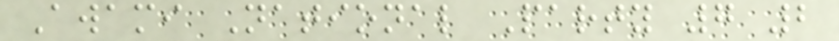Awami National Party 7 2
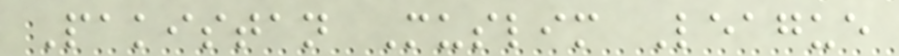Pakistan Muslim League
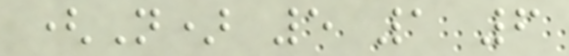(N) 5 1 6
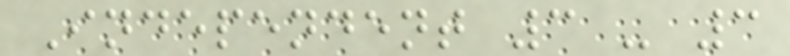Independent 3 - 3
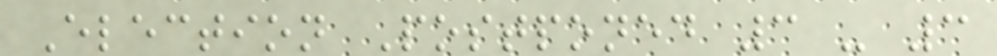Election Postponed 3 - 3
